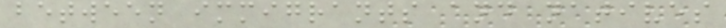between immigrants and natives
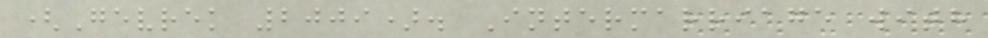(Gevrek 2009). Intermarriage with
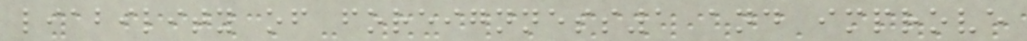liability of foreignness1 and improve
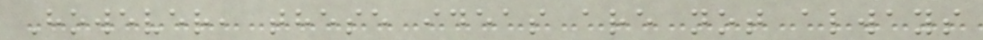However, these ideas are not always
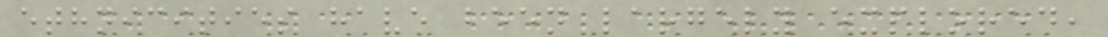ethnicities have been largely explored,
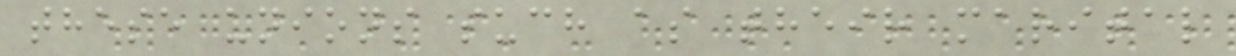these unions such as their marital
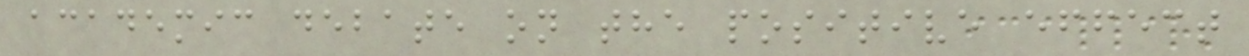academic debate on the positive effect
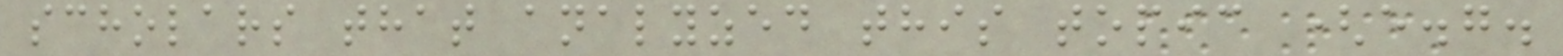scholars that analyzed this topic (e.g.
